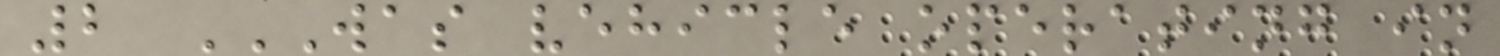2 WAS VEHICLE OPERATING IN
